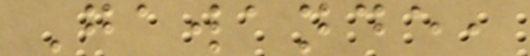Gawande,
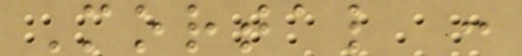Mortal :
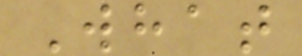What
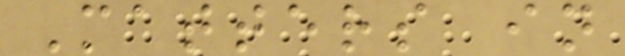Matters in
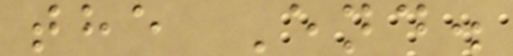the End.
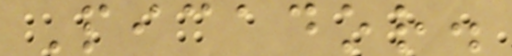Picador.
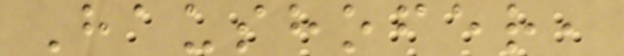Haushofer,
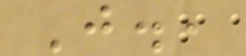J.,
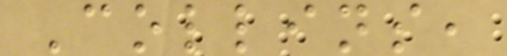Collins,
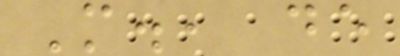M., de
